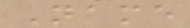Name
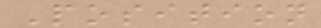Position
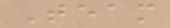Team
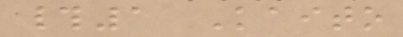#1 Kaito
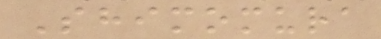Shimomura
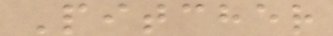Pitcher
